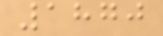1870
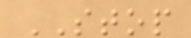STOP
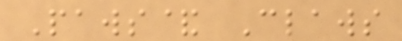Paws& Claws
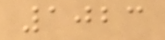1023
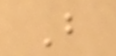B
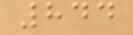844
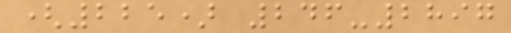(225) 246-2897
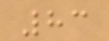83
